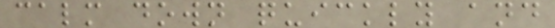calm down quickly and
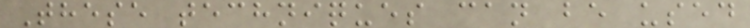These techniques can be used
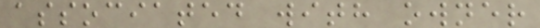associated with owner
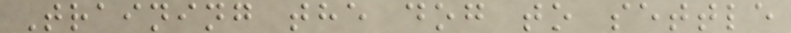Training the dog to settle
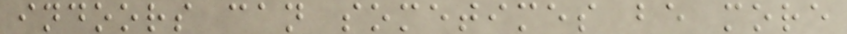indoors can sometimes be more
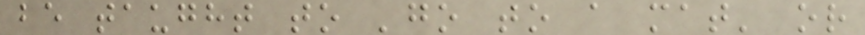be taught to 'go to a mat' or
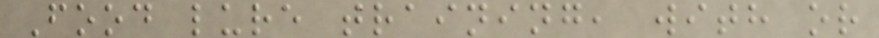Food lure training, with or
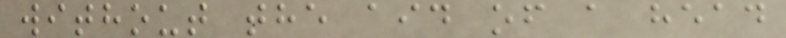without the aid of a head
